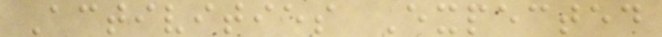Activities Expected
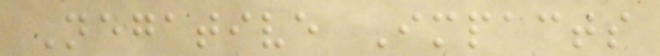Negative Impacts
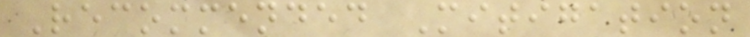Recommended Mitigation
